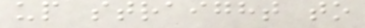up straight to
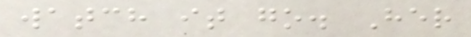watch it go. Her
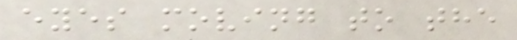eyes moving to the
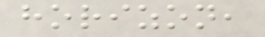horizon,
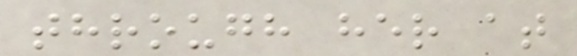through her at
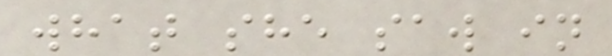what she saw in
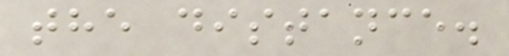the distance.
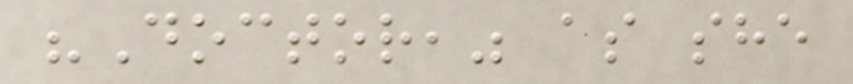"Doctor," as she
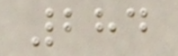284
